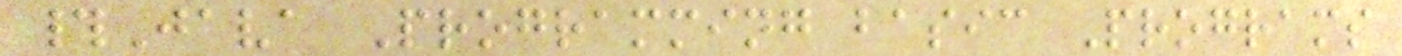#Java Programming basic Programs
